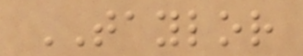TAYLOR
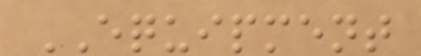EQUIPMENT
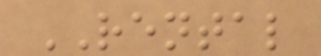RENTAL
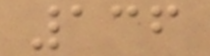136
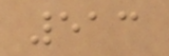513
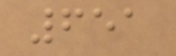651
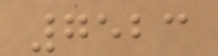7523
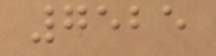7525
